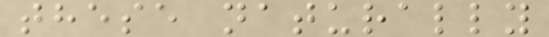these naturally
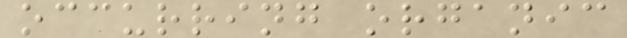occurring organic
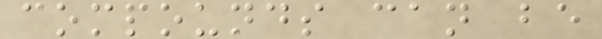compounds can be
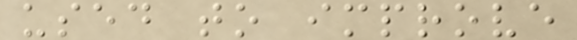used to improve
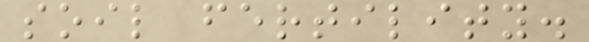soil fertility.
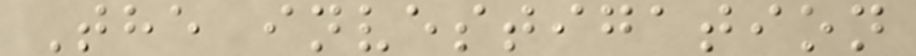The investigation
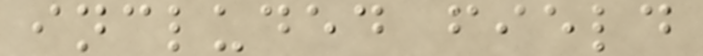included field
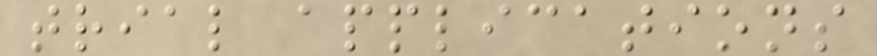trial applications
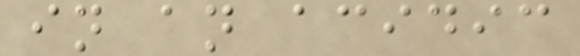in an acidic
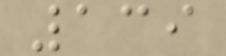139
